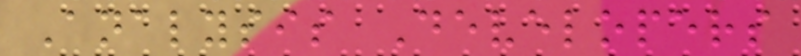Analysis Developers
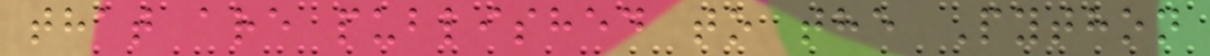that are published to the Python
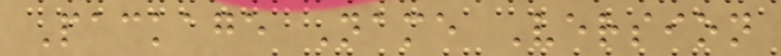Package Name Version
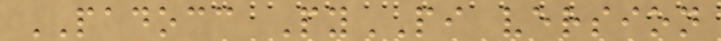PADOCC PyPI version
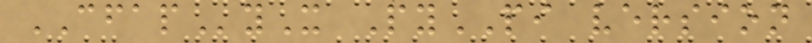CFAPyX PyPI version
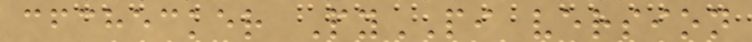cfchecker PyPI version
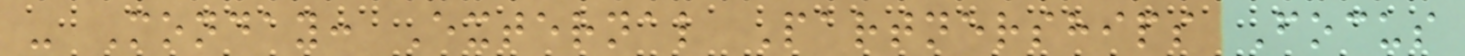- Monday: External Partnerships Focus
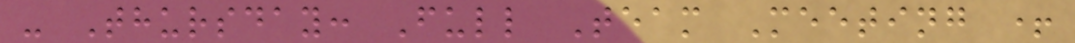- Thursday: Full Team Meeting +
